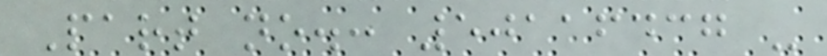Part no.: 50116437 -
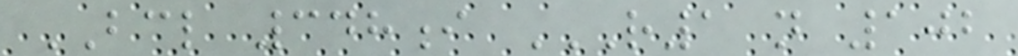BCL 348i R1 N 102
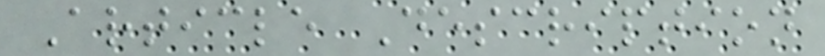Article Description
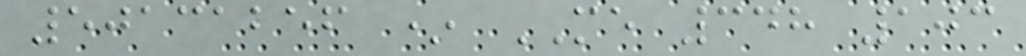50131256 * ME 348 103
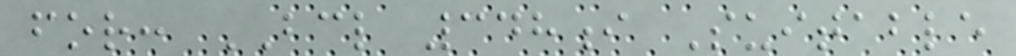for: BCL 348i Suitable
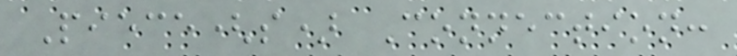Piece(s) Connection:
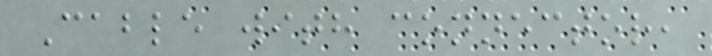Cable with connector,
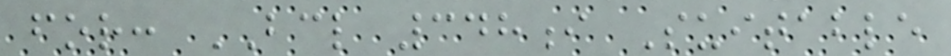for: BCL 348i Suitable
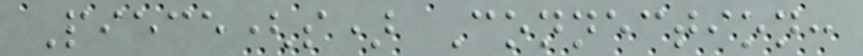Piece(s) Connection:
